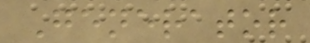Generator
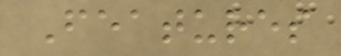Features
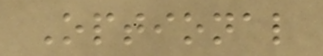Optional
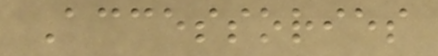Accessories
